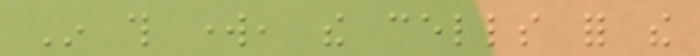In this work, the cells for the
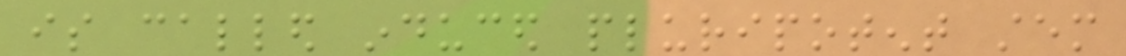is called induced pluripotent stem
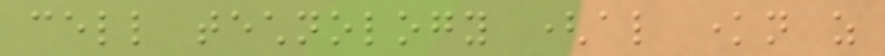cell technology (also known as
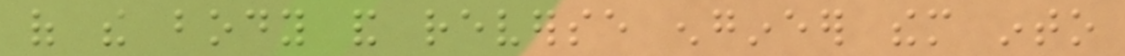of the body and reverse engineer them into
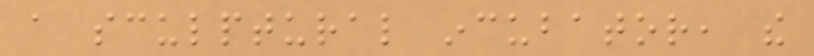a sculptural incubator, the
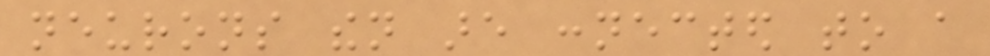neurons then are connected to a
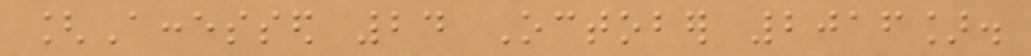[Accessed 24 October 2016].
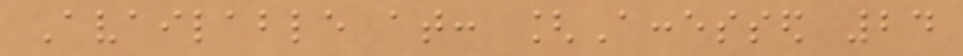Available at: [Accessed 24
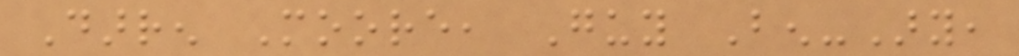Darren Moore, Guy Ben-Ary,
